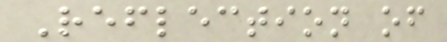Reflection of
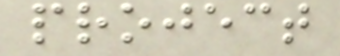project
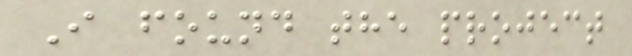I found the project
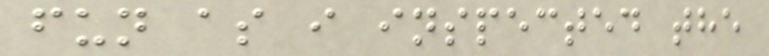fun as i inspected the
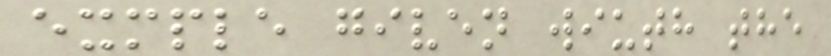exmple given wiuth the
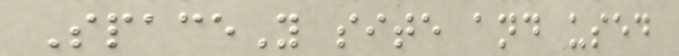SpaceY site and used
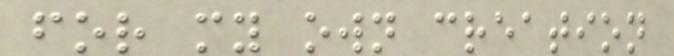for my own creation
